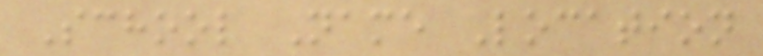School Name Location
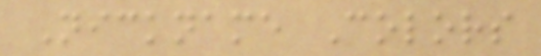Nickname Colors
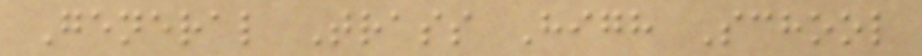General Trass High School
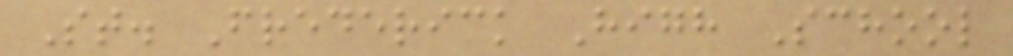St. Frederick High School
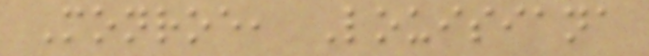Monroe, Louisiana
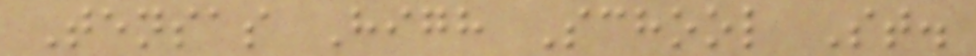Tensas High School St.
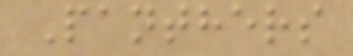Panthers
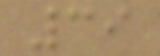39
